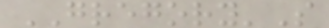GREGORY'S
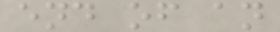end of an
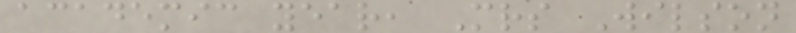academic year, Mrs Wilson
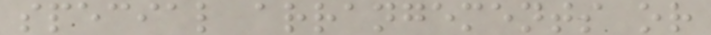special arrangements or
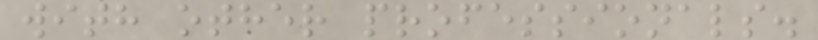with other professionals.
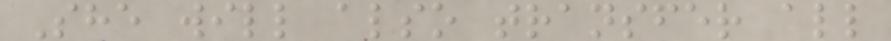She will also transfer all
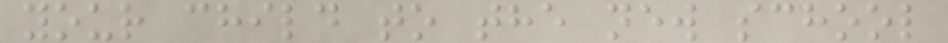your child to the new school
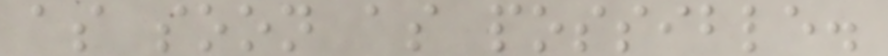as soon as possible.
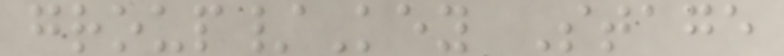group/Key Stage
